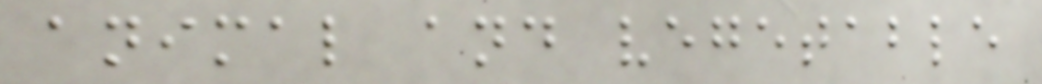animal and vegetable
